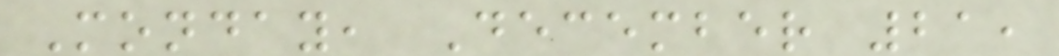Monday, December 21,
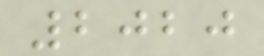2020
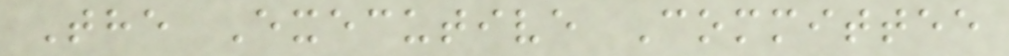The Executive Committee
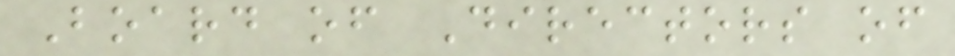Board of Directors of
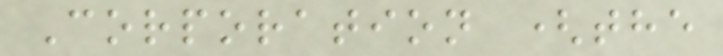Corporation (the
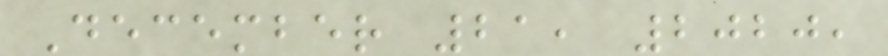December 21, 2020,
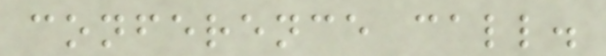conference call.
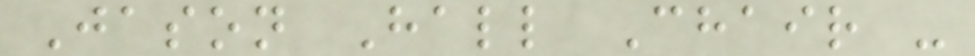Jason Hall Chair -
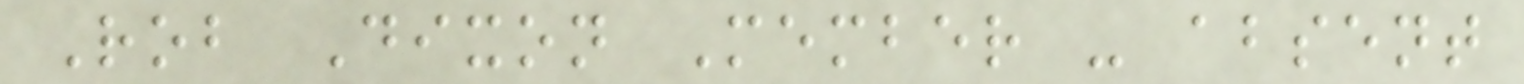Rob Dixon Member - absent
